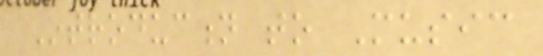Introduction to Music
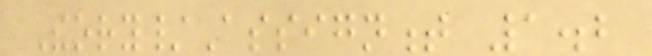Theory/Assignment 1.2
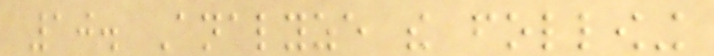10. Analyze the following
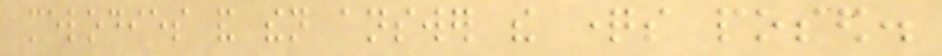melodies and then answer the questions posed.
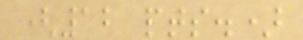(12 pts.)
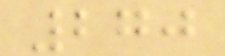270
